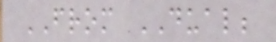FROM DUAL;
